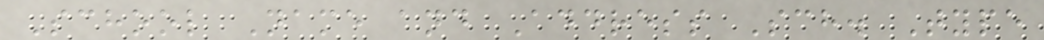School Name and Address Sch. Type
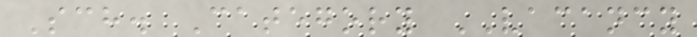Sch. Category VACANCY
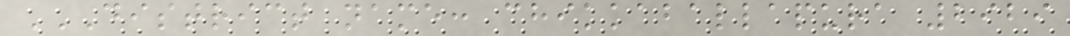DISTRICT NAME: CHIKKABALLAPURA 2929
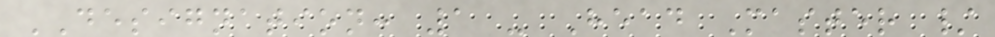DESIGNATION: 1 - Head Master /
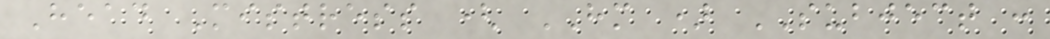Head Mistress ( HM ) SUBJECT :
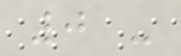0 -
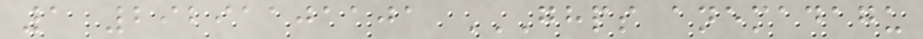1 29291101101 GHPS ANEMADAGU
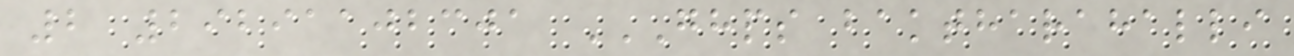2 29291102301 GHPS BAKTHARAHALLI
